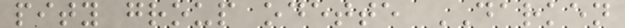pity group odette DARKEN
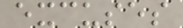excuses
